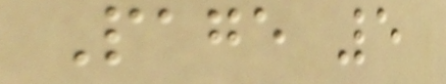Page 5
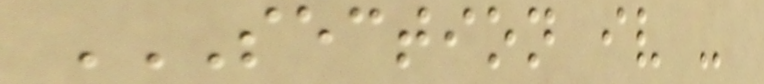SECTION IV -
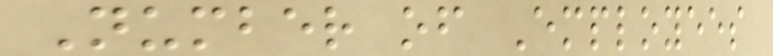Number of Employees
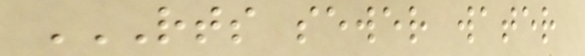RTS SEWER WATER
